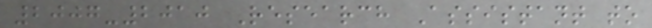2007-2010 Research Assistant to
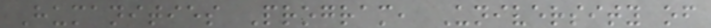Humanities Program, University of
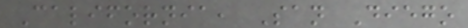California, San Diego
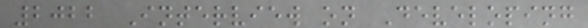2022 Interview on Developing
